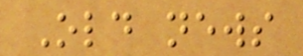Old news
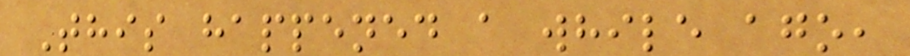This happened a while ago,
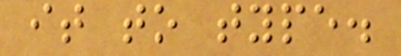it to type.
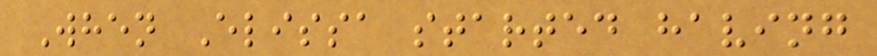When Elissa started having
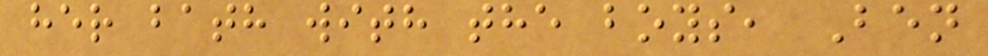her bath with the boys, Ben
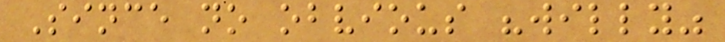Since no obvious "willy"
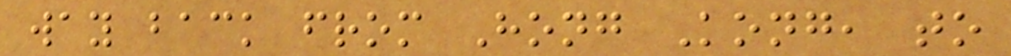way back from Hong Kong, to
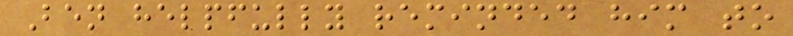Ben helpfully reminded him to
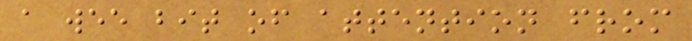a wee bit of attention from
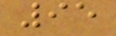95
